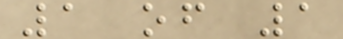1 of 1
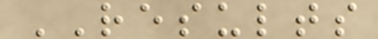RESULTS
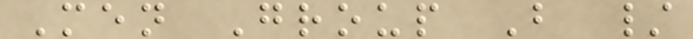Men Group B /
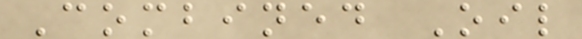Combined Oil
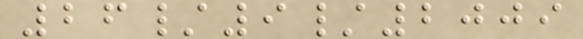26/9/2009
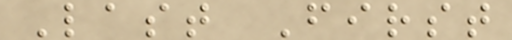Last First
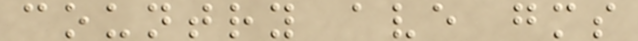country ave gms
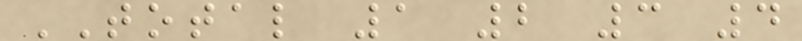TOTAL 1 2 3 4
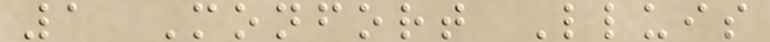1 Monfort Lluis
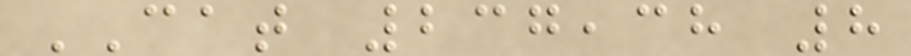CAT 237,38 8
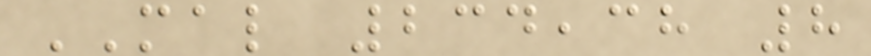MAL 234,38 8
